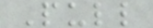Pull
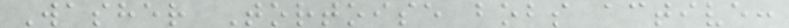Washer Tortoise bobs active:
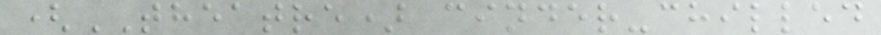(THEATRE) cinder-chilled
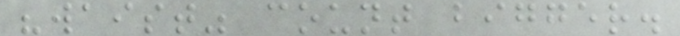"waist" count bigger.
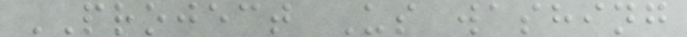PROJECT Us washing
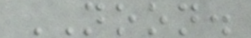NOON.
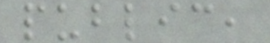public,
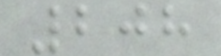208
